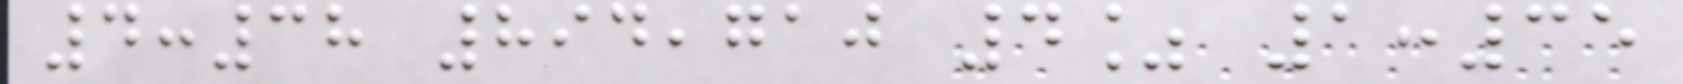4:38 894,710 4% 1:35
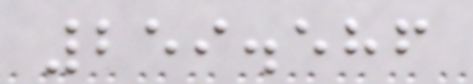259.586
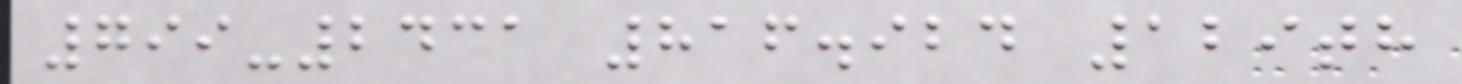799-2431 816.924 129th
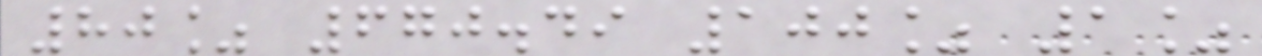80% 670.49 100% 1%
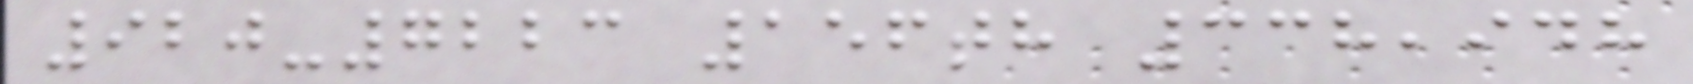920-7223 156th 338,948
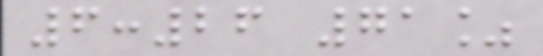6:26 71%
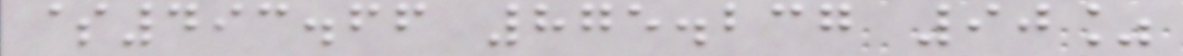$493.66 875.237 90%
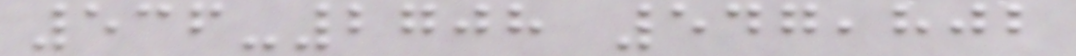536-2708 547,802
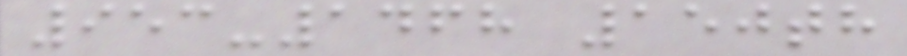953-1468 150th
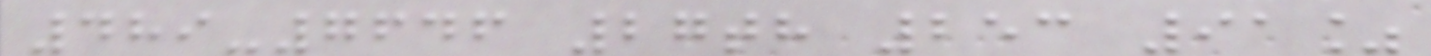489-7646 27th 253 91%
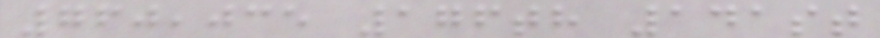760,035 176th 141st
